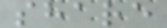share
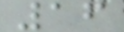16
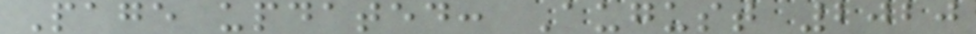Page updated: August 2020
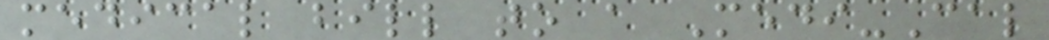medical bill to a Medi-Cal
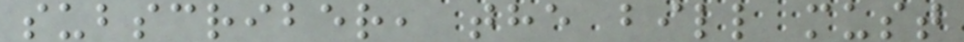subscriber, the bill must
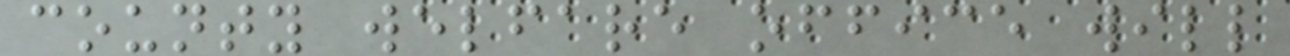county welfare office will
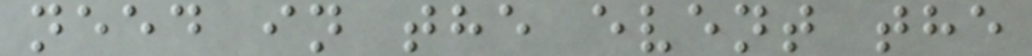need in the event the
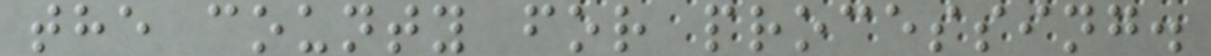the county for processing.
